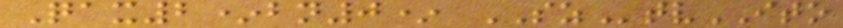Qax2*bn0* SZtvITO
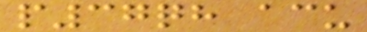p37qh acu
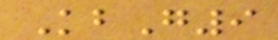KbG9
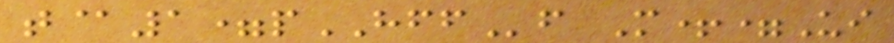t@1=pHFFf M+=Ui
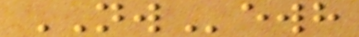NWewh
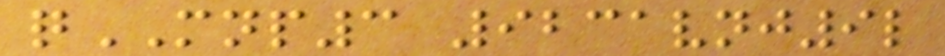qMNP3 9231vnj9l
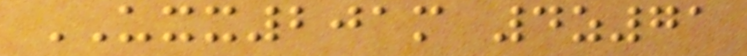UXX201m 4z71
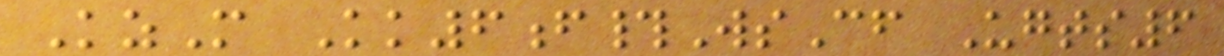KzM Kk6f#WsCf Ugts6
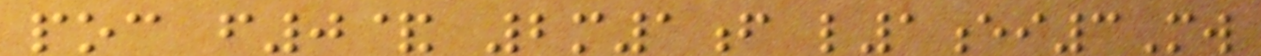poc f0& 2m1f l1ei3Mw
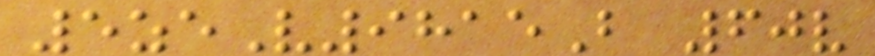5zeV9815B 60v
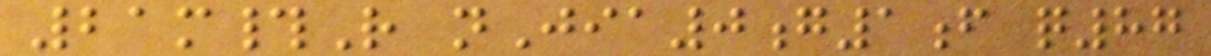21m#R nJia0g1f q87
